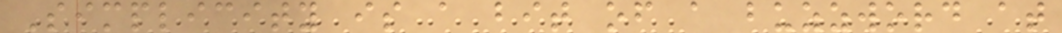Simplicity is a bit of a buzzword at
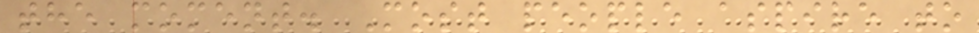the moment. Most people aspire to
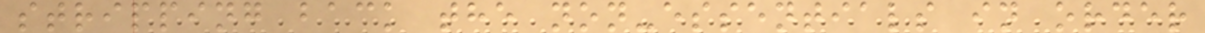stripping back the non-essentials in order
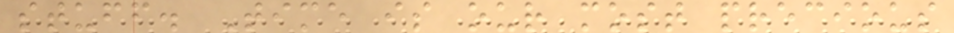stuff. Time is our most precious
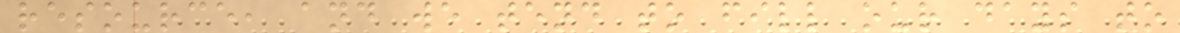resource, and we tend to fill our days to
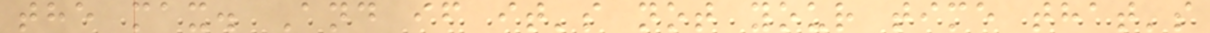the max. And if it's not your time that's
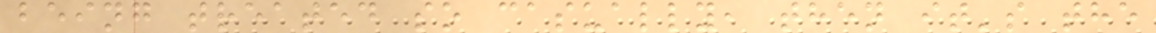being treated so casually, then it's the
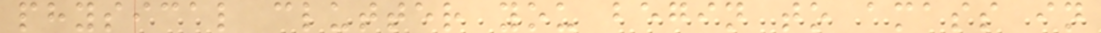physical clutter you begin to amass in
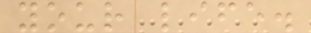your life.
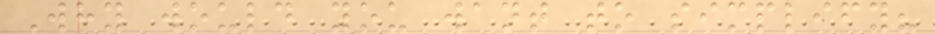Why would you want to simplify?
